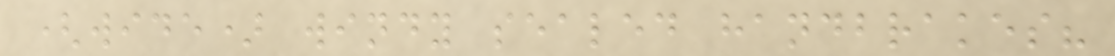(wide) windy sealed handbrakes?
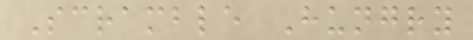Scramble Hungry
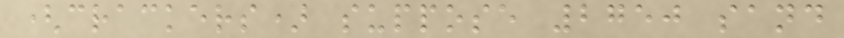(crackers) suppose 2750 sand
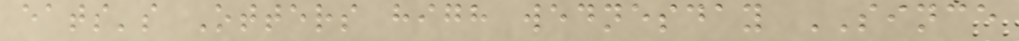eats's Otters high wednesday SINCE
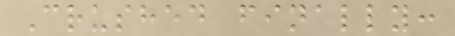Crushed finally:
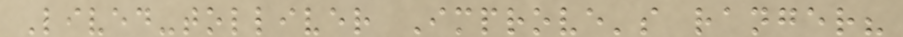Lived-tolliver Improve's ranger?
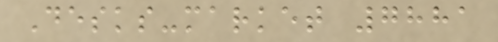Desks-market 7881
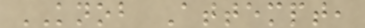KNOB Attempt,
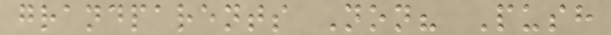grandparents Non? Push
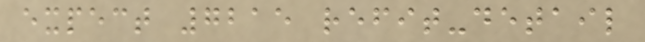expect 7215 refit-detail
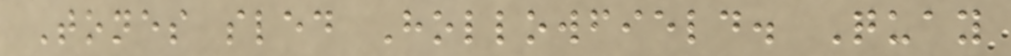Tones sled Hollowfield. Quay
